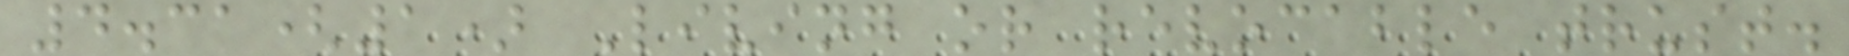4.31(1) Living or revocable trust.
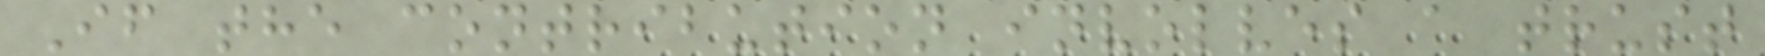If the contribution involves a trust
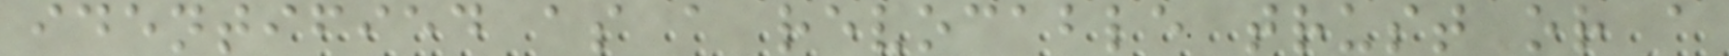identified as a revocable trust or a
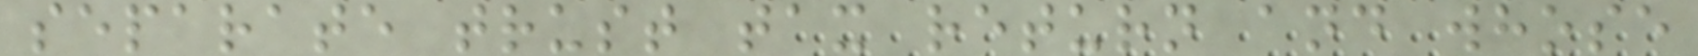separate trust tax return and whose
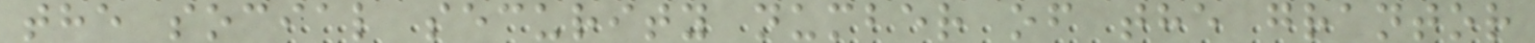the social security number of the grantor
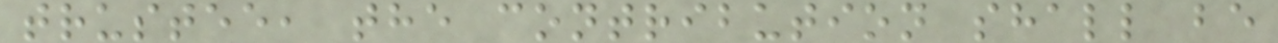trustee, the contribution shall be
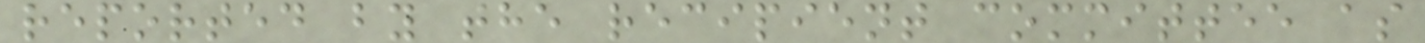reported by the recipient committee as
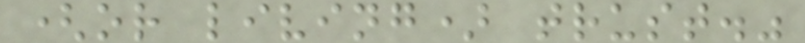(or living) trust."
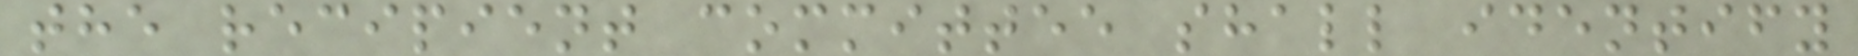the recipient committee shall identify
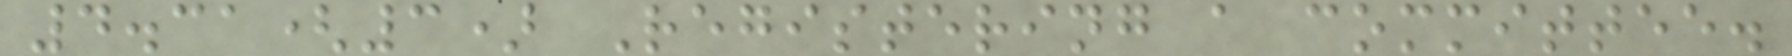4.31(3) Registering a committee.
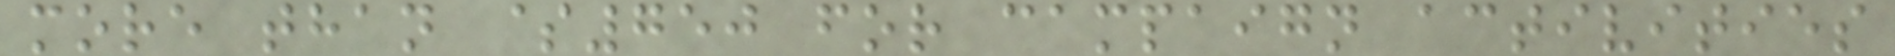more than $750 for campaign activities
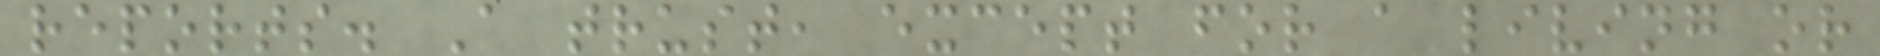reports. A trust, except for a living or
